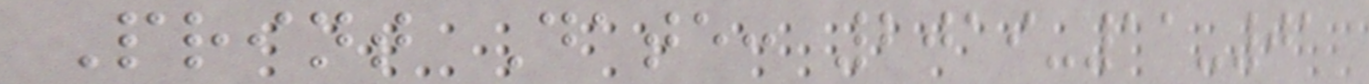Print Date: 2019-11-01
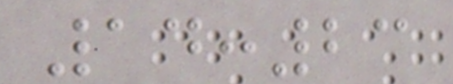14:23
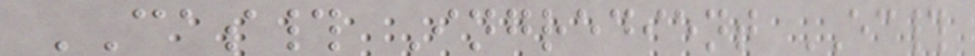CAS# Ingredient EC#
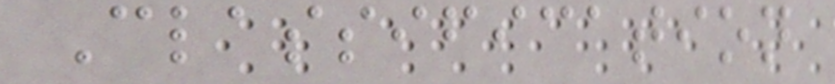Classification
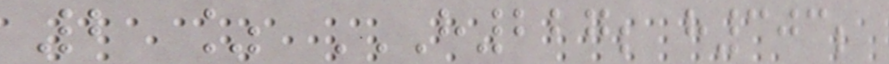2 % H227; H303;
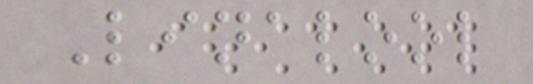Linalool
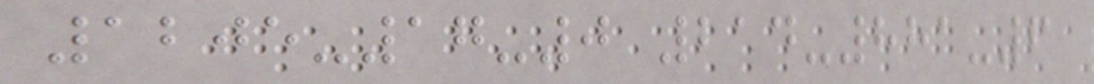1205-17-0 214-881-6
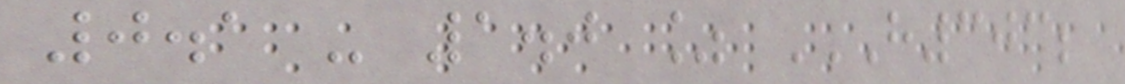0.1 - 1.0 % H303;
